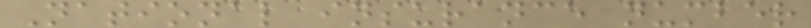National insurance number
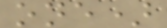one)
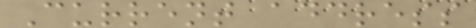Current address
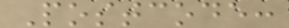Postcode:
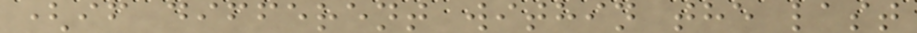(if different within the last
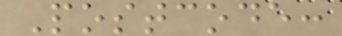Postcode:
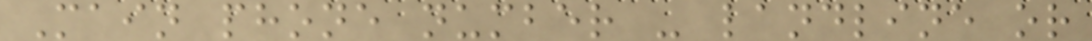Main phone number - landline or
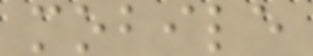mobile
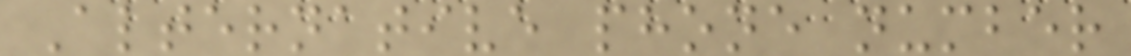Alternative phone number
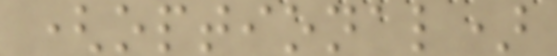(optional)
